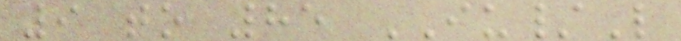9 to 85 IU/L
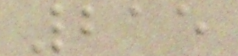215
